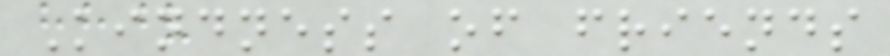Kindness of friends
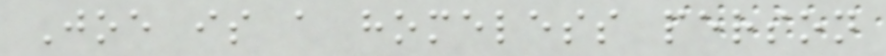Joe is a homeless person
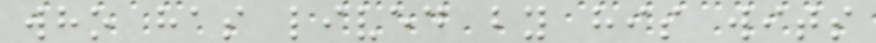who has lived by his wits
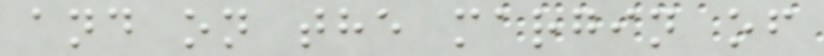and on the margin of
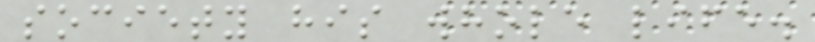society his whole life.
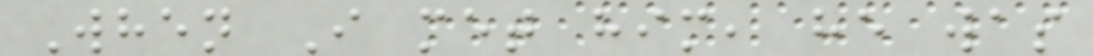When I met him, he was
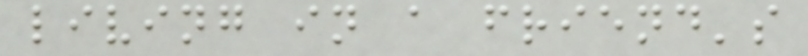living in a friend's
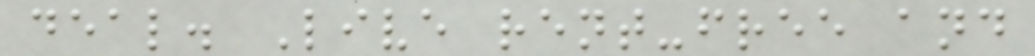deal. Live rent-free and
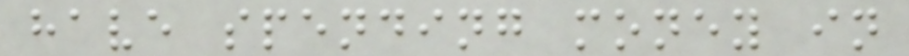have spending money in
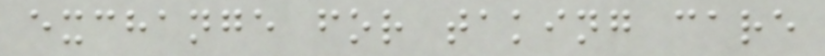exchange for taking care
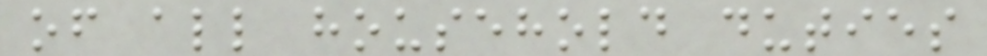of all household duties
